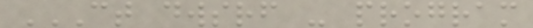CT DWSRF - PROGRAM
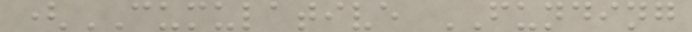(CUMULATIVE FUNDING
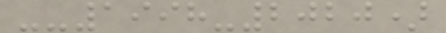--1998-2020)
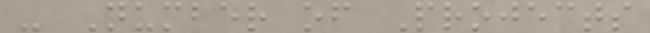- Number of Projects
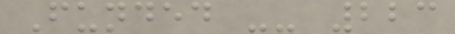Funded -- 223
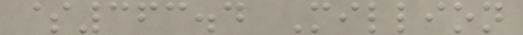$363.4 Million
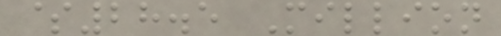$28.5 Million
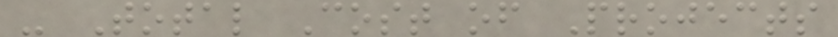- Total Cost of Projects
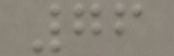76
